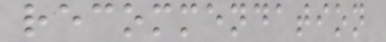recommendation
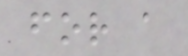for a
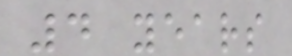4 years
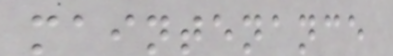maintenance
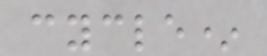cycle*
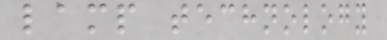lamp technology
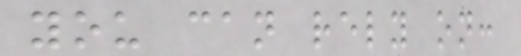you can rely on:
